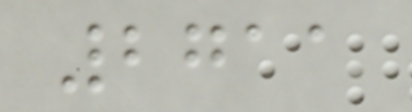2711
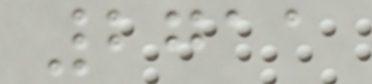2711
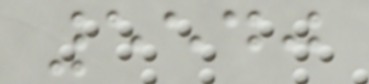5540
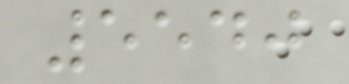5540
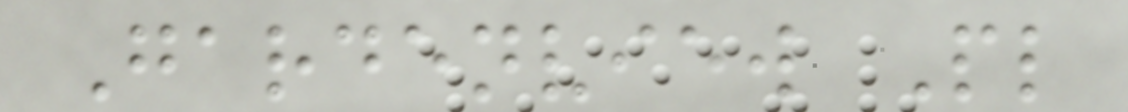Gardenview Pl
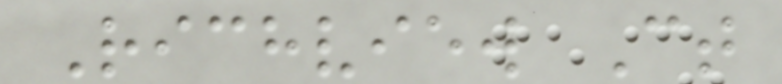Richview Ct
